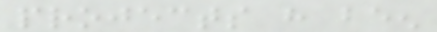projects have been
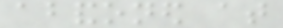abandoned at
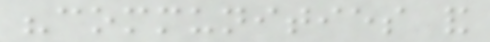"communities and
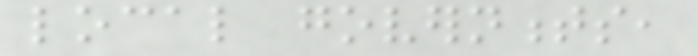local governments,
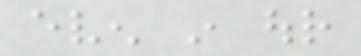even in our
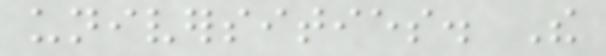universities. The
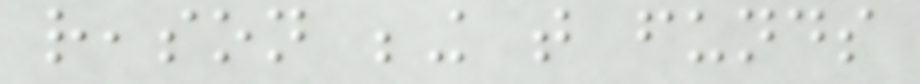reason being that funds
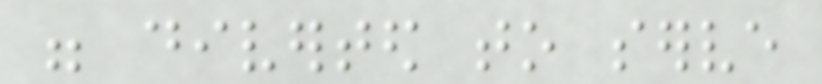were diverted to serve
